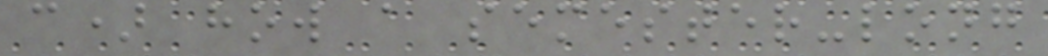c) how a semester-long
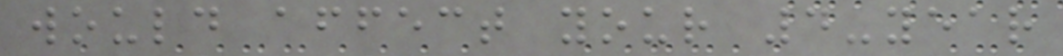would affect your 4-year
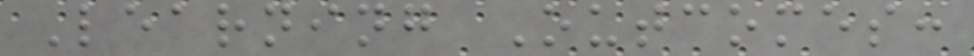Learning Outcomes:
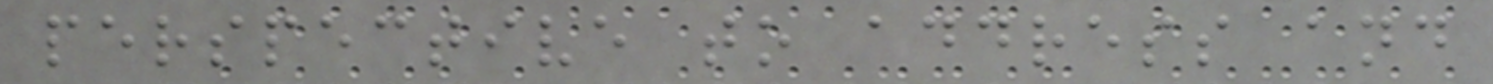perspective to address and
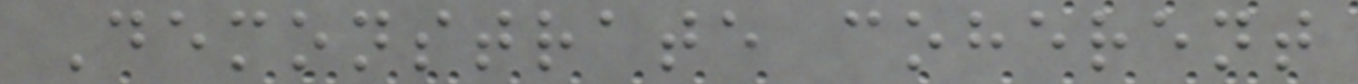Demonstrate coherent
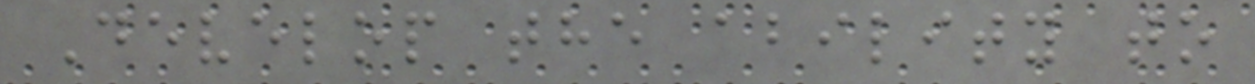Develop the ability to
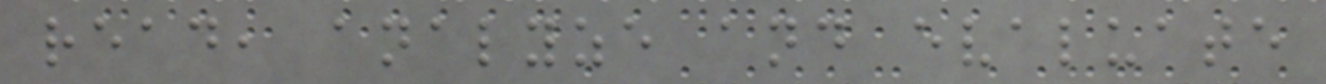read, analyze and evaluate
